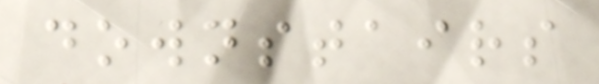downstairs
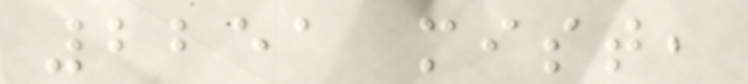2251 mist,
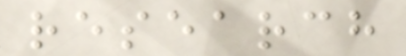research
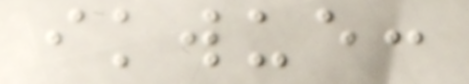ikwue:
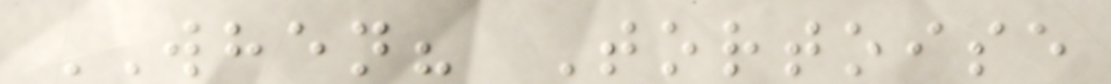WHEN? Tortoise
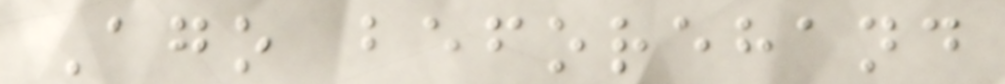Ago beforehand
